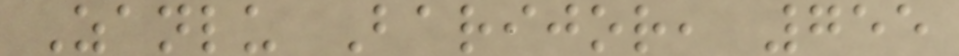Zanlu Barijor, 755
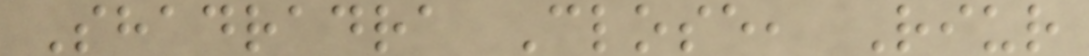Shadradra Close, Riur
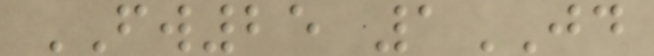FW25 1JD
